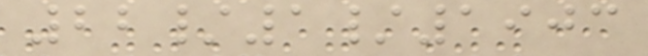22/1/1903
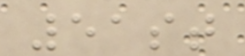51st
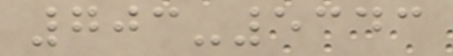703-5343
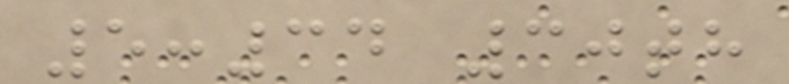5:34 30th
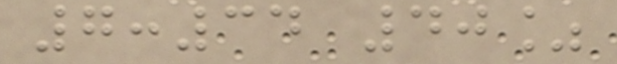7:34 40%
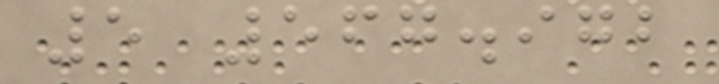5 567.972
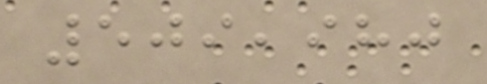509,980
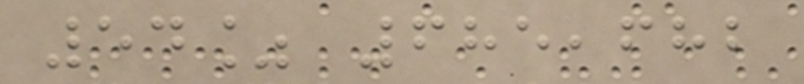54% 685,682
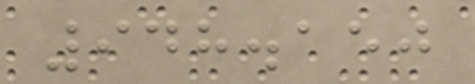948.150
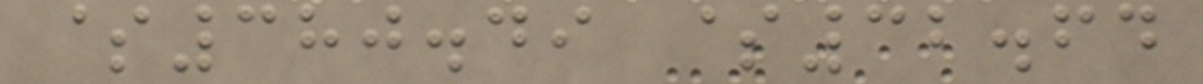$380.49 $32.64
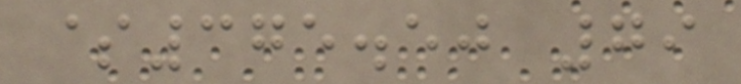$375.50 79
